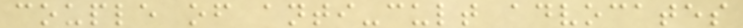couple of anti-cult advocates
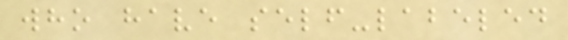who have self-labeled
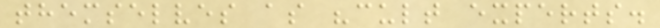themselves as "cult experts.
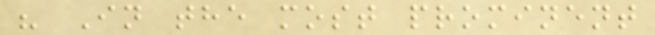" In the most prominent
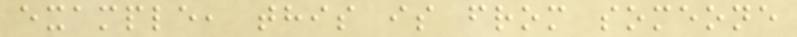example, this is from someone
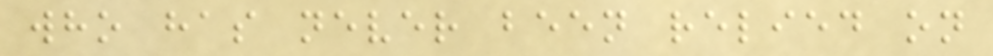who has never been relied on
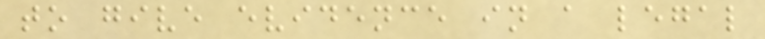to give evidence in a legal
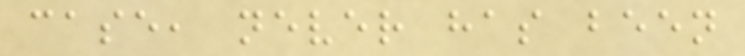case, never has been
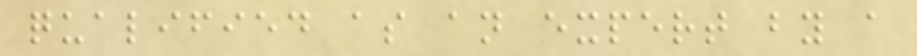qualified as an expert by a
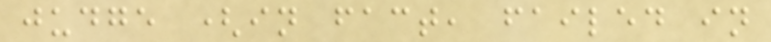judge (in fact, failed in
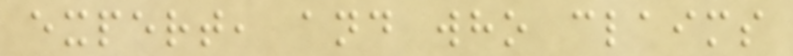expert, and who claims
